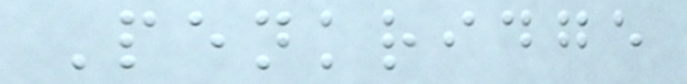Penkridge
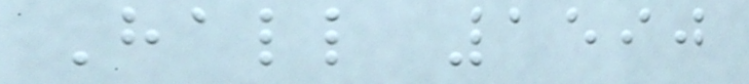Hall 1590
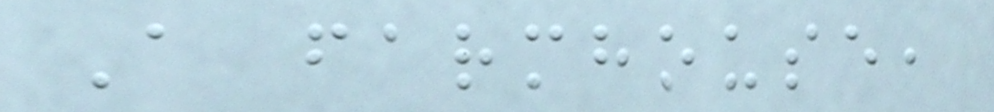A farmhouse,
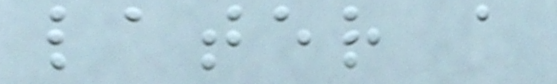later a
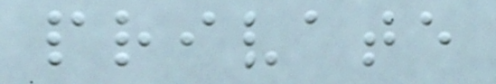private
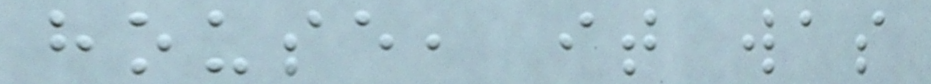house, it was
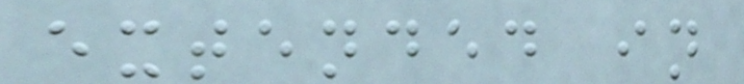extended in
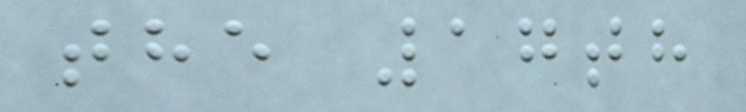the 17th
